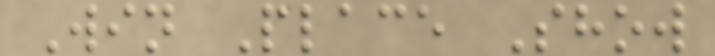Win Place Show
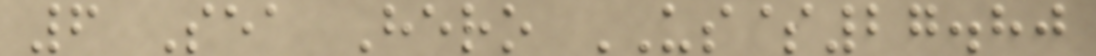6 Sea Hero US$27.80
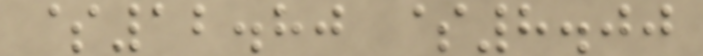$12.80 $8.00
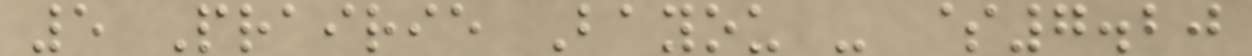5 Prairie Bayou - $7.20
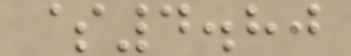$4.80
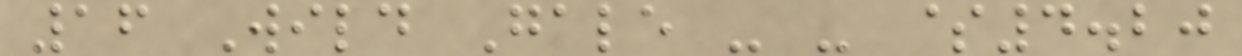16 Wild Gale - - $4.20
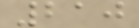210
